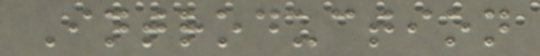Introduction
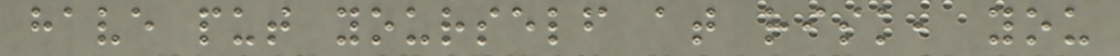have put yourself at risk, you
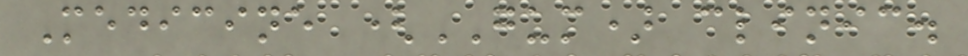Medicine (GUM) clinic.
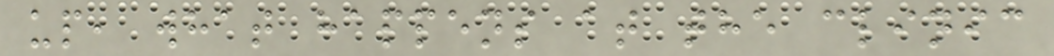up, what happens at the clinic
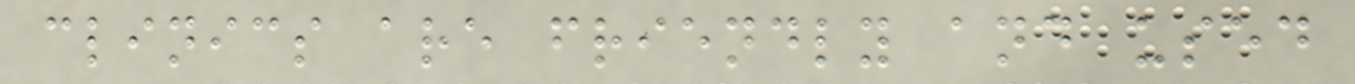clinics are friendly and used
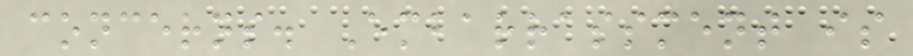concerns. Embarrassment is
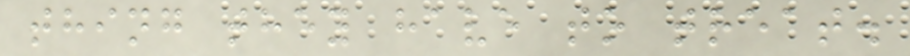thing they have to treat.
